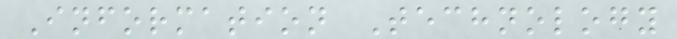Information Technology
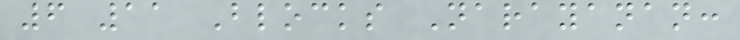6 11 Blocks Narayanan:
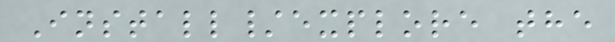Install/explore the
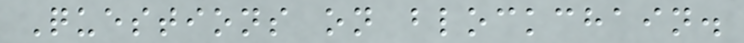Questions on blockchain.
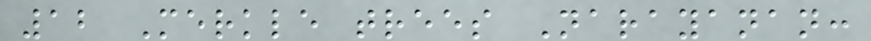12 Merkle trees Narayanan:
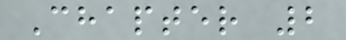Chapter 2
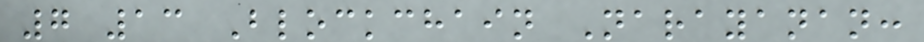7 13 Blockchain Narayanan:
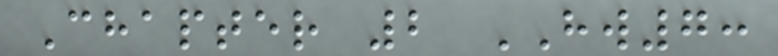Chapter 2 HW7:
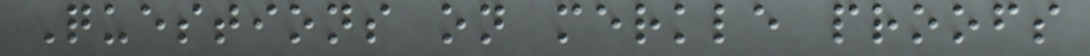Questions on merkle proofs
